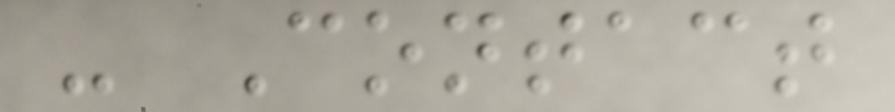- Contact
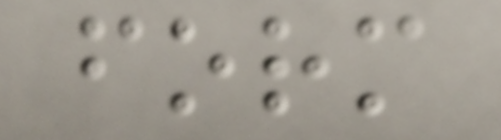form
